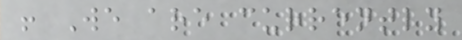! We are currently
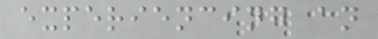experiencing an
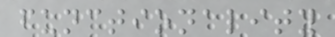functionality
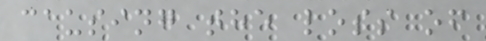causing the loss of
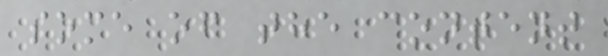some of the content
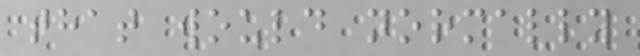that would normally
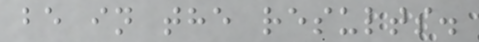be in the results.
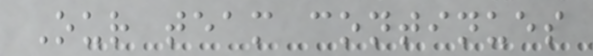Our team continues
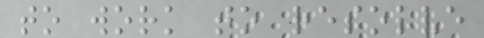to work to resolve
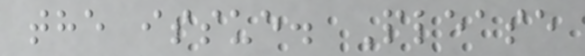the issue. Please
